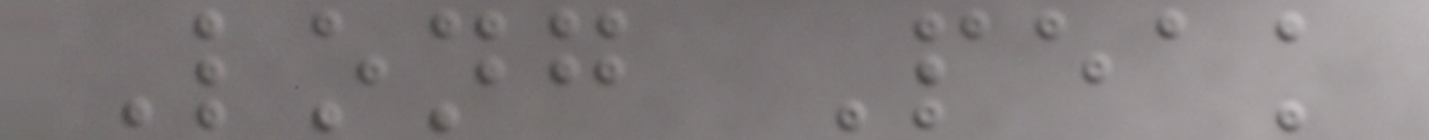Long Peak
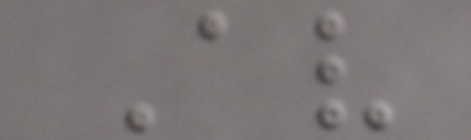Av
